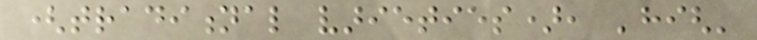(traditional varieties), 'high'
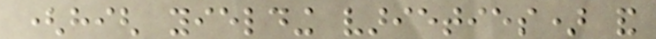(high yielding varieties) and
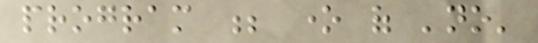program ; one of 'no'
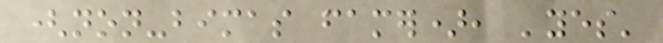(non-bimas famer), 'yes'
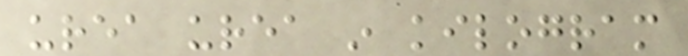urea urea in kilogram
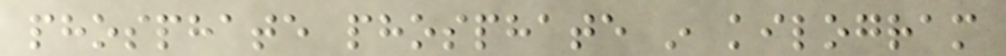phosphate phosphate in kilogram
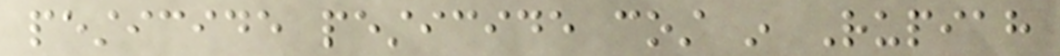pesticide pesticide cost in Rupiah
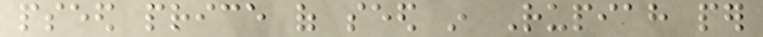pseed price of seed in Rupiah per
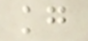kg
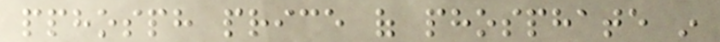pphosph price of phosphate in
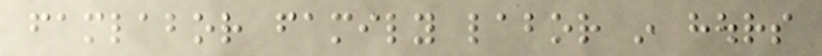famlabor family labor in hours
